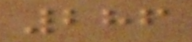286
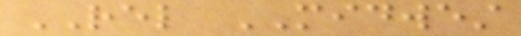REL MIDWEST
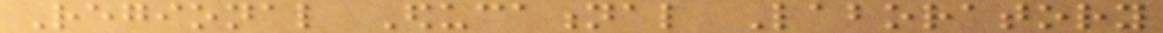Regional Educational Laboratory
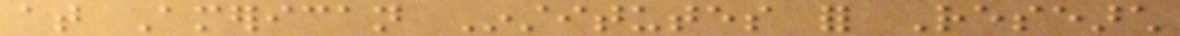at American Institutes for Research
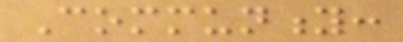Community:
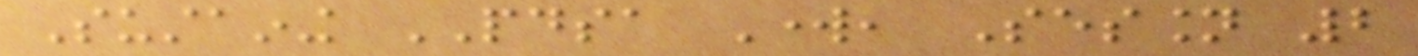Sustaining PDSA Work, Session 2
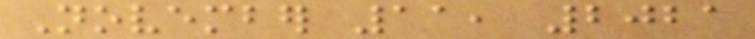November 11, 2021
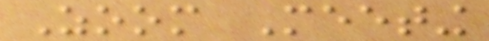Zoom Meeting
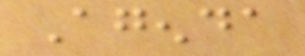Agenda
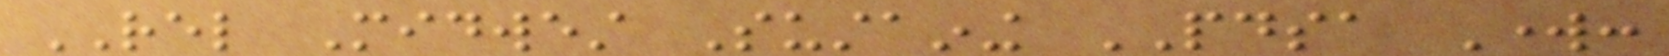REL Midwest Sustaining PDSA Work:
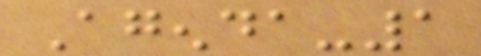Agenda-1
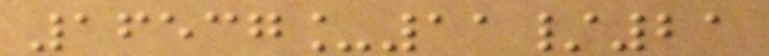16537_11/21
